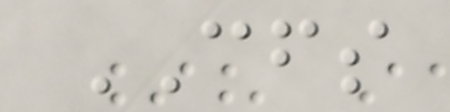CFS
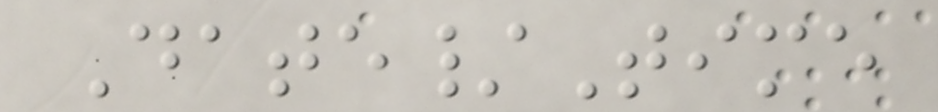Date/Time
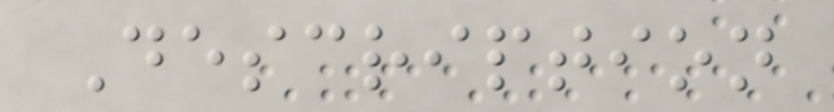Description
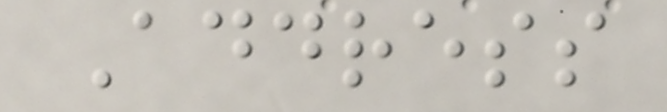Address
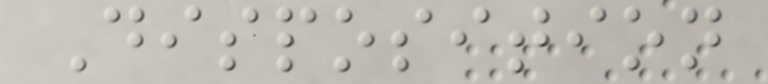Disposition
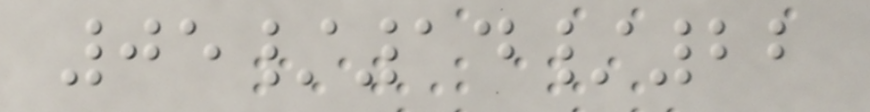05/14/22
